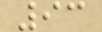93
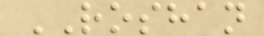ROSHAN
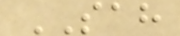SAH
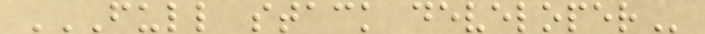FULL STACK DEVELOPER
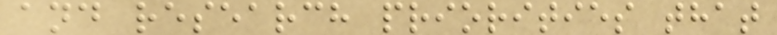and research priorities that
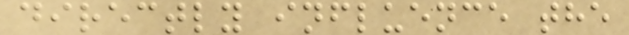directly influence the
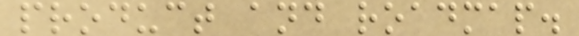product and roadmap.
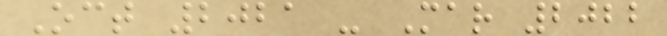Oct 2021 - Mar 2022
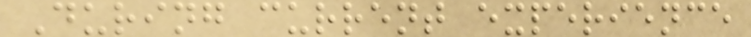During current experience
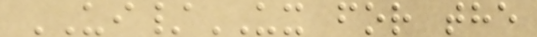UI/UX for the
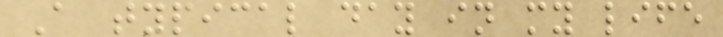A typical day in my life
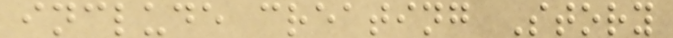include creating Story
